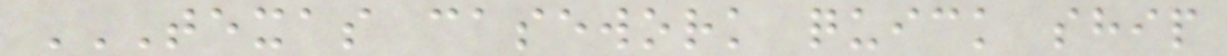TEXAS CASEWORK QUICK SHIP
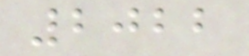2022
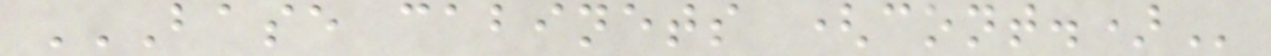BASE CABINETS (CONT.)
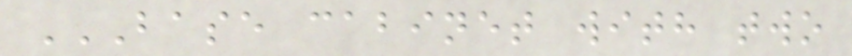BASE CABINET WITH TWO
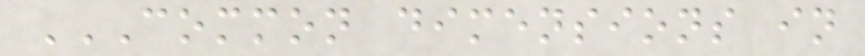COMMON DIMENSIONS IN
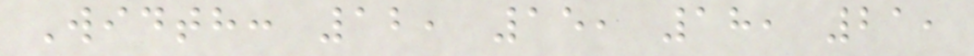Width: 12, 15, 18, 21,
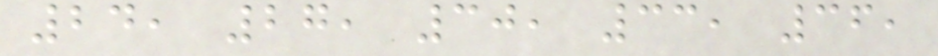24, 27, 30, 33, 36,
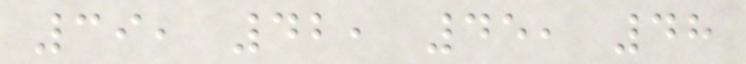39, 42, 45, 48
